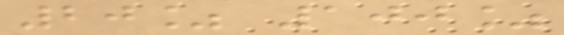20% 100%
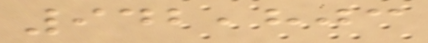942,803
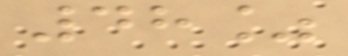48%
